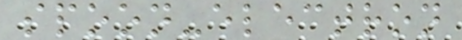spoon-electron
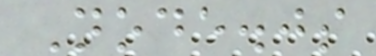Node.js
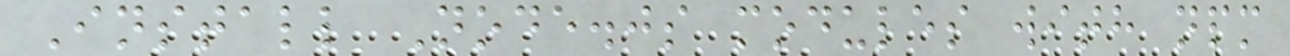Install Node.js modules with npm
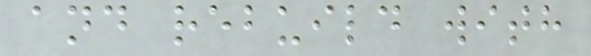and rebuild with
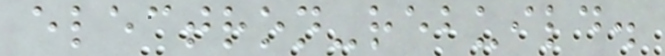electron-rebuild.
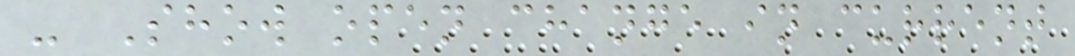- Show open change in current
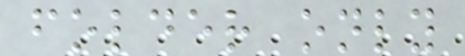folder only
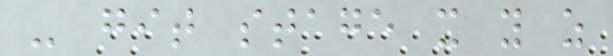- git stage x y z
